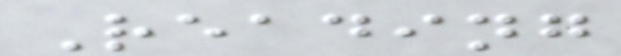Reading
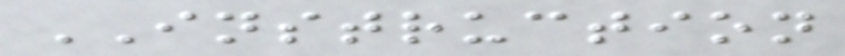INSTRUCTION
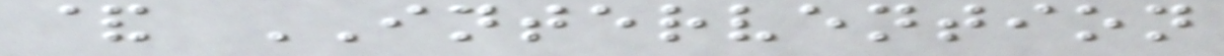& INTERVENTION
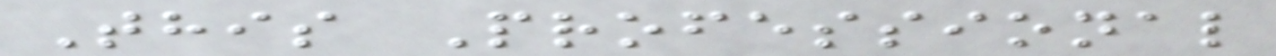This Professional
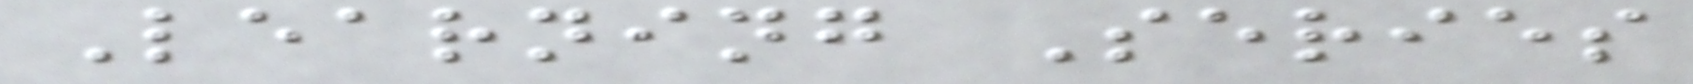Learning Series
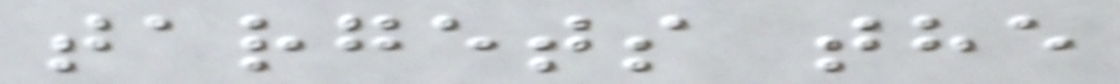targets the
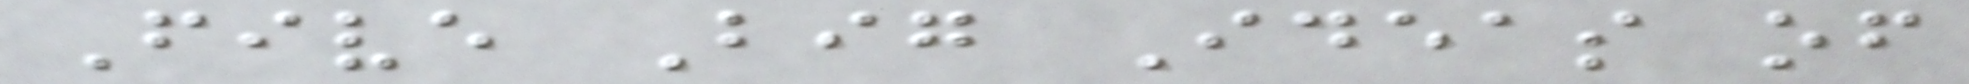Five Big Ideas of
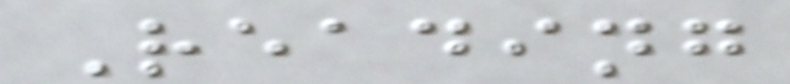Reading
